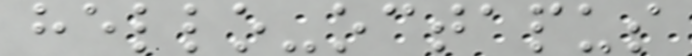hello-octapus
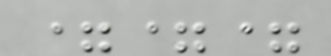===
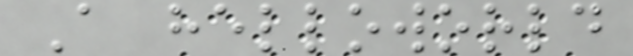A helloworld
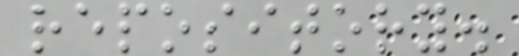repository.
